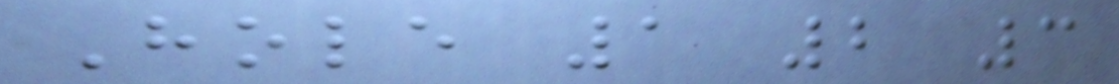Hole 1 2 3
